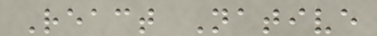React Native
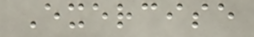Exercise
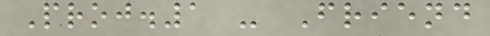Proj.1 - Friend
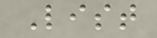List
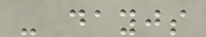- dayjs
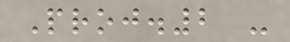Proj.2 -
